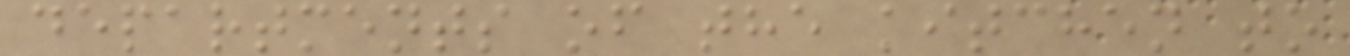departments of the kitchen to
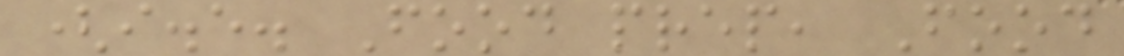(i.e. Food prep, Food
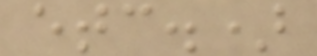etc.)
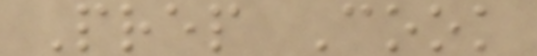Prep Cook
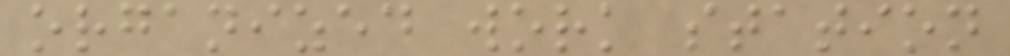organized work station
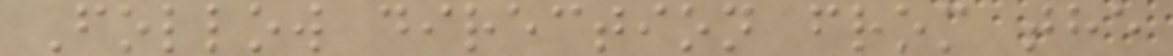Follow direction from the
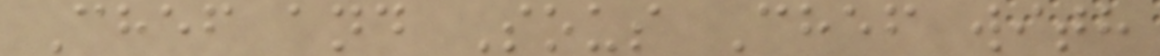Chef and Sous Chef with
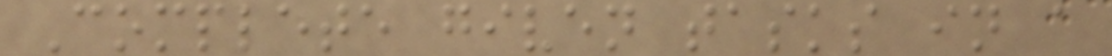Complete given tasks in a
